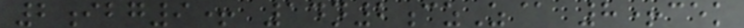2ibg9+ 14n2czZ@ 8+cek
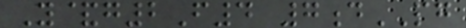Y&g2F4 7dPG
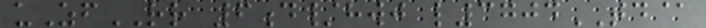uZfRR 6d/hwj l3704TD@
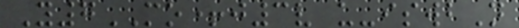Y7MO+j3v u-iswbN
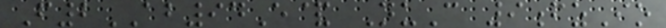F2AB94E& NuC 9fzIo
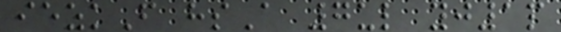iezkF hsA 7ul yj1p
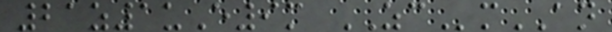21z1uE9m ZCmAN
